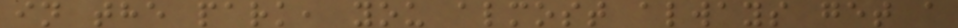in the park, you almost always get a
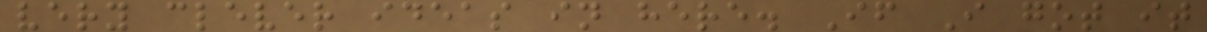very clever ideas in here. If I got it
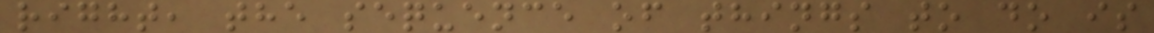right, the sequence of things to do is
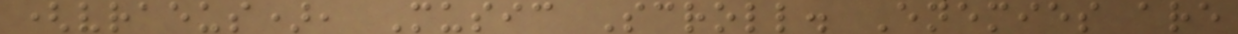(vraeus), Music Scroll. Enemies are
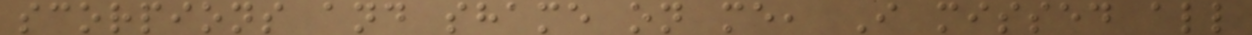scorpions and shame on me, I missed all
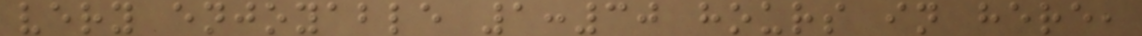very enjoyable 1:30 hours in here,
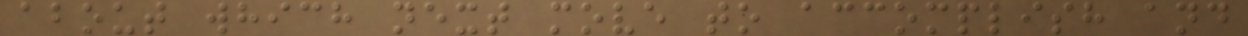about which next move to accomplish and
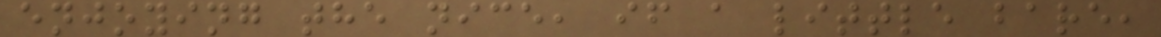enjoying the nice, if a little bare,
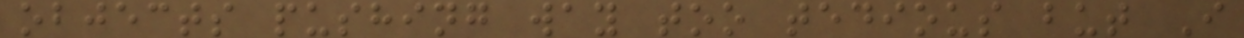objects pushing way too tedious but I
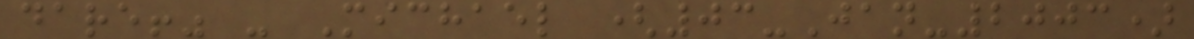dare!" - Michael (03-Jan-2003)
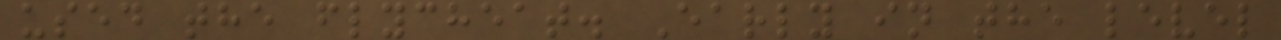used the flycheat. Early in the level
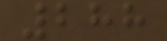288
